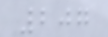207
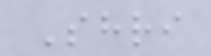Shri
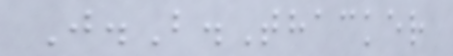J.B.Thacker
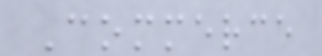Commerce
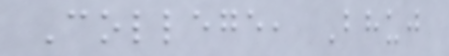College, Bhuj
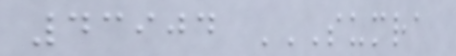43904 SUMRA
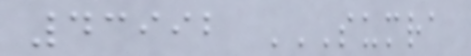43992 SUMRA
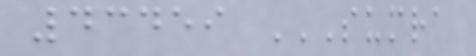43459 SUMRA
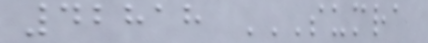42818 SUMRA
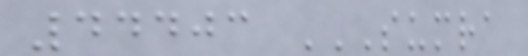44403 SUMRA
